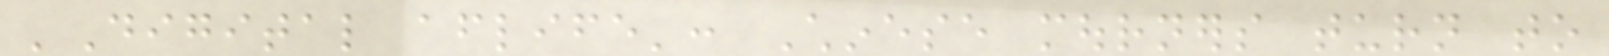'Digital afterlife': Chinese mourners turn to
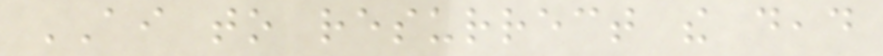AI to resurrect the dead
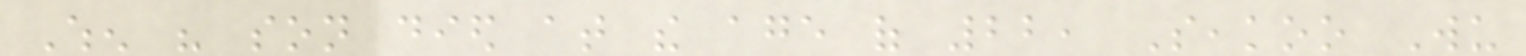When his son died at the age of 22, Seakoo Wu
